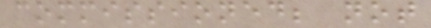commissioned; not
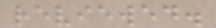reviewed.
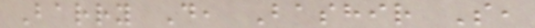Barry D, Bashir S,
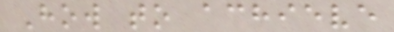How to achieve
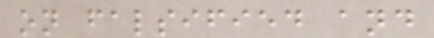on falsified and
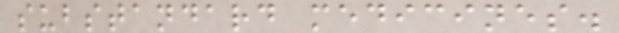substandard medicines.
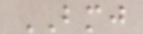BMJ
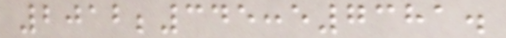2012;345:e7381.
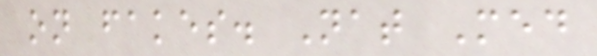on fakes. Nat Med
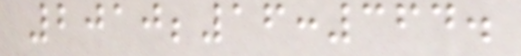2010;16:364.
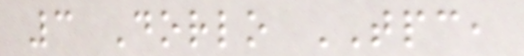3 Dorlo TPC,
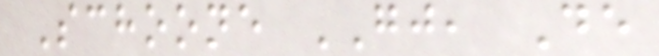Schoone GJ, De
